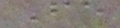Fe
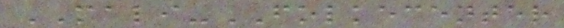MALI-FOLKECENTER
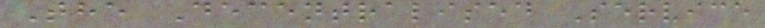The Decentralised Service
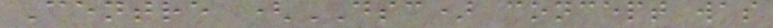Centre (DSC) concept was
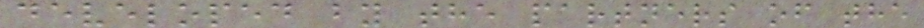developed by the partners of the
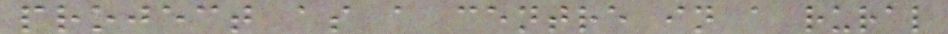project as a centre in a rural
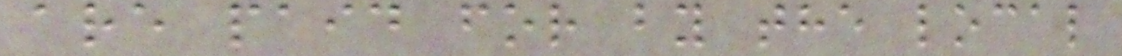are paid for by the local
